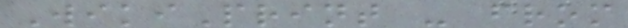WikiPrint - from
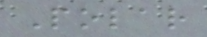Polar
